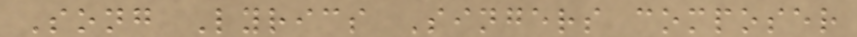Song Lyrics Singers composer
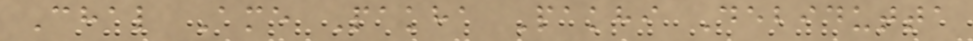Chal Ame Pakha Pakhi Debidutta
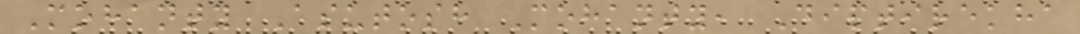Mohanty Asutosh Mohanty, Diptirekha
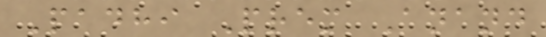Padhi Prem Anand
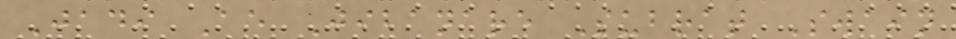Jadi Ae Jibanare Subrat Swain
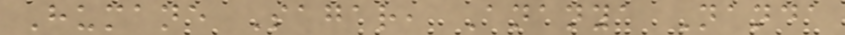Humane Sagar, Ananya Nanda
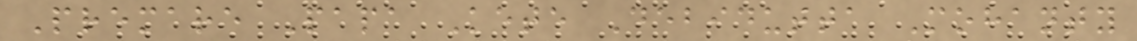Premare Papa Kete Debidutta Mohanty
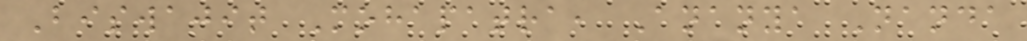Biswajit Mohapatra, Ananya Nanda
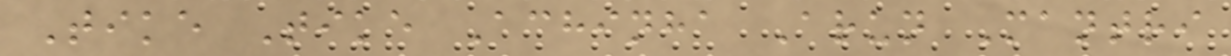Tike Tike Achinha Arun Mantri
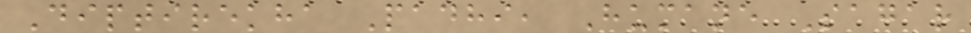Diptirekha Padhi, Humane Sagar
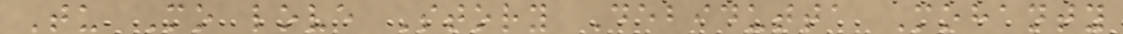Tu Mo love Story Debidutta Mohanty
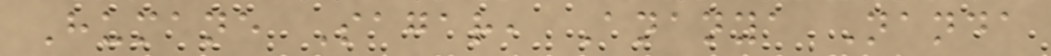Humane Sagar, Ananya Nanda
